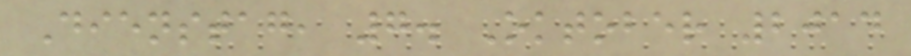Dienstag, 7. Oktober 2014
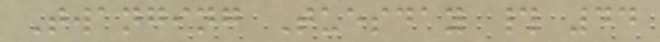Twanging Tuesday # 44
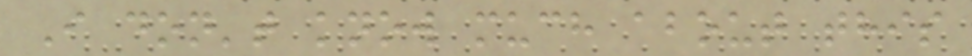I don't know much about this
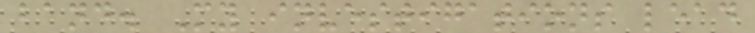band. My investigations lead
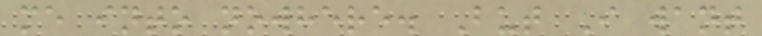me into nowhere. But I want
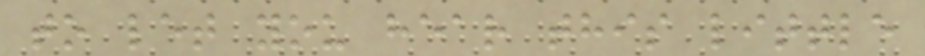to let you hear this little
